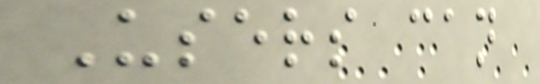Users can
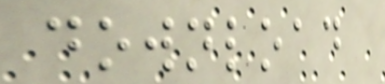download
